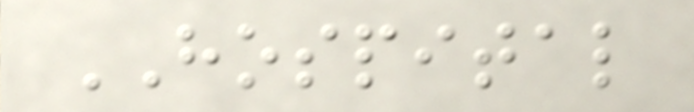HOSPITAL
